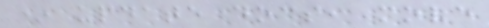* update docs, move
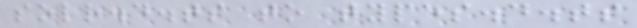solr.d.ts to types.d.ts
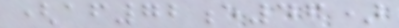(af72e46)
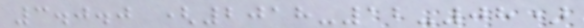3.0.0 (2018-12-08)
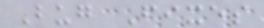Bug Fixes
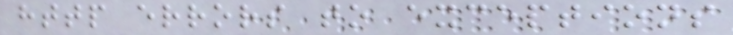http errors to exceptions
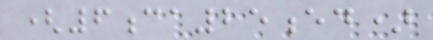(6ca25ed)
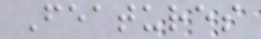Features
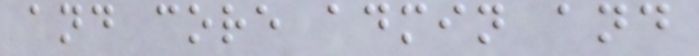and core admin and
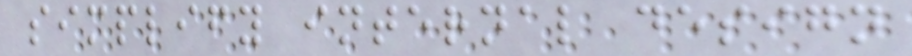simplify internal design
